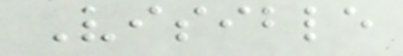Visible
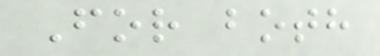For both
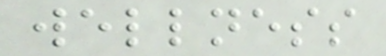wellness
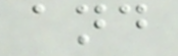and
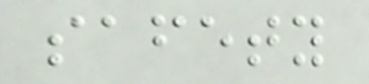safety
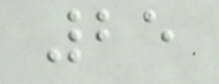25
